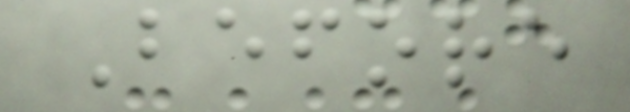Before
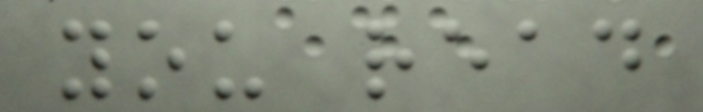you read
